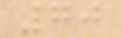70
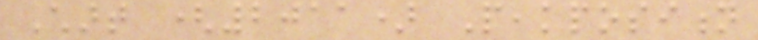Chart (2011) Peakposition
